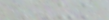UK
